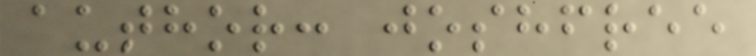author: joshfree
